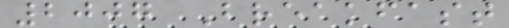2007 Breakfast
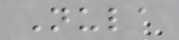Nula
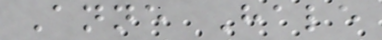Anne Hale
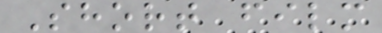Short film
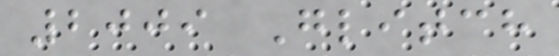2009 Glitch
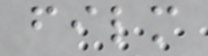film
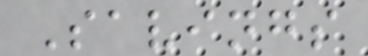Savings
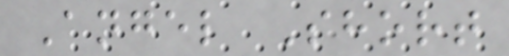Angel Short
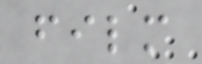film
